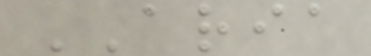ARIA
